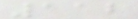112
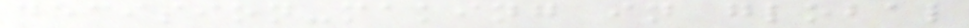decision-making in global
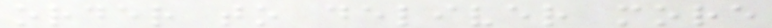order to deliver more
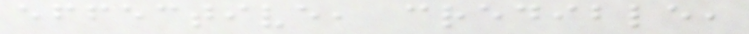effective, credible,
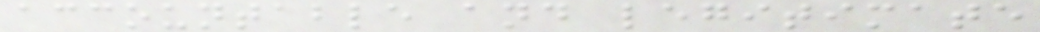accountable and legitimate
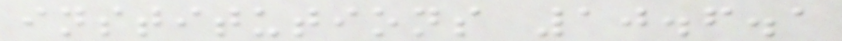institutions 10.6.1
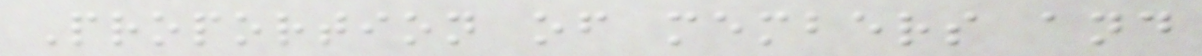Proportion of members and
